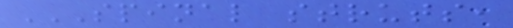SPINAL STRUTS,
